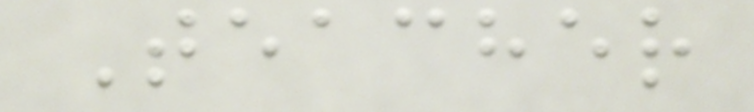Teacher
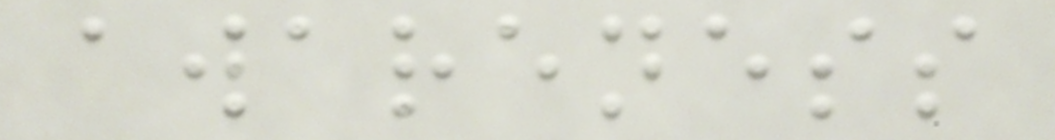awareness
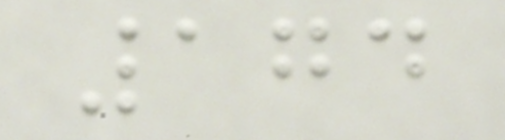174
